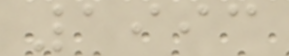1993
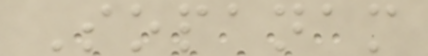Sopanam
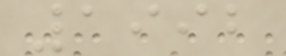1992
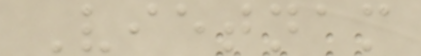Vietnam
